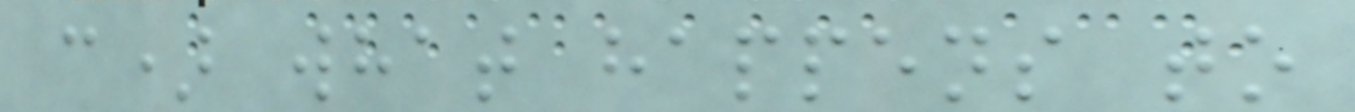c) what happens to
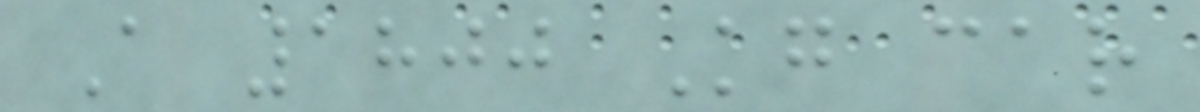A 1800 Kg car
